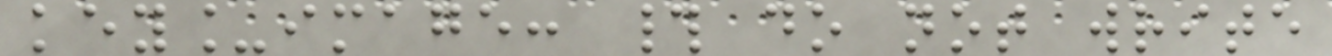key_image: # do not write
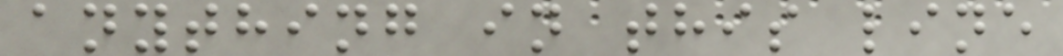anything in this line
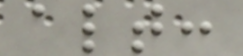alt:
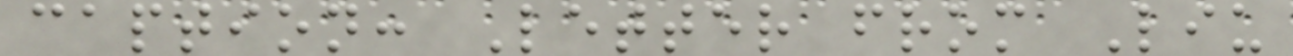caption: Letter from Liu
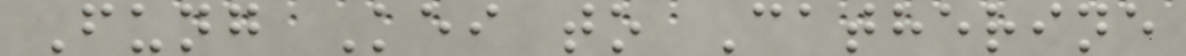Fung Kei to Catherine
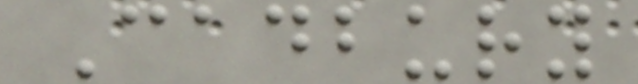Cadbury
